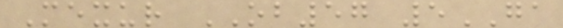Mexur OB57 5GA
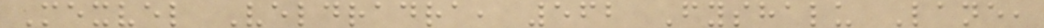Mexvel Veldradra, 562 Fyshalu Lane,
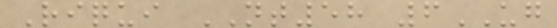Riqui NT58 6UG
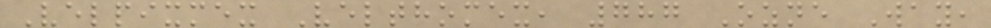Velpixmex Velthomex, 787 Ozne Way,
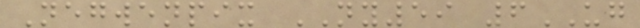Negwenpix NY59 6UG
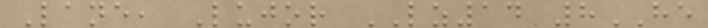Lane, Lujor LZ14 8HE
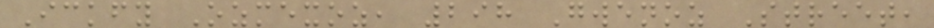Ickfy Ozmexoz, 298 Gwenoz Street,
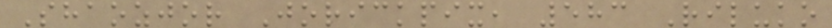Shaozjor Jorickpix, 583 Riluko
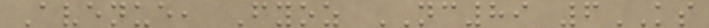Avenue, Fyoz NC89 6KS
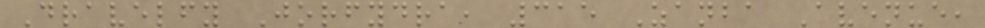Dravelfy Jorfydra, 315 Zanba Avenue,
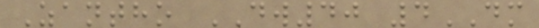Zantho DW40 4DM
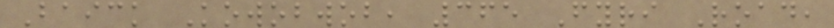Baick Kowobwob, 365 Fyri Road,
